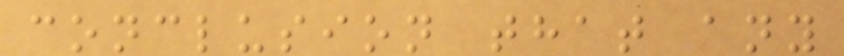conclusion that any
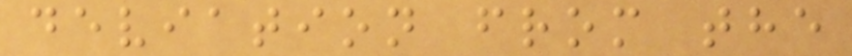deviation from the
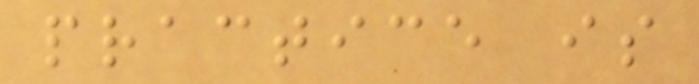practice is
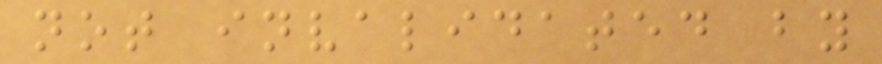not invalidated by
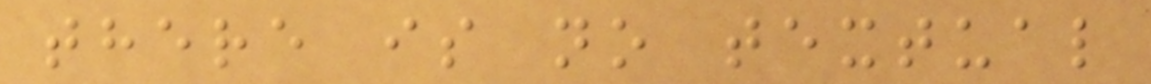there is no textual
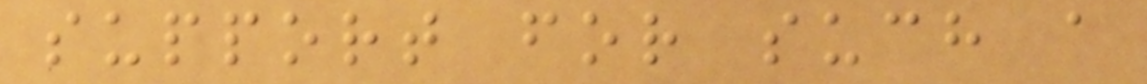support for such a
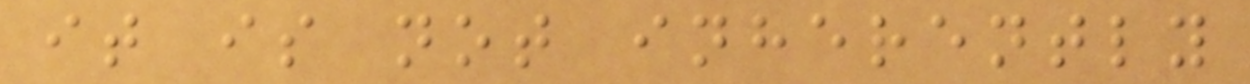it is not inherently
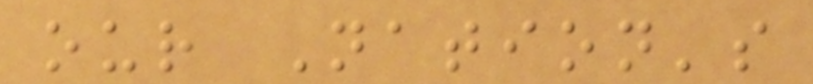our Nation's
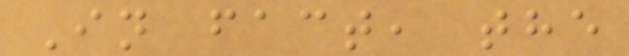In fact, the
